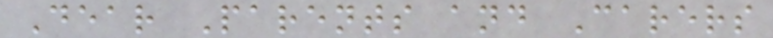Dear Parents and Carers
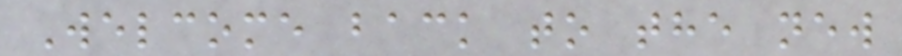Welcome back to the new
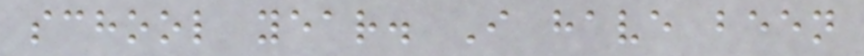school year. I have been
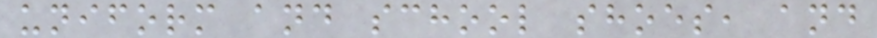uniform and school shoes, and
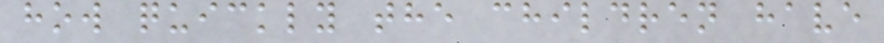how quickly the children have
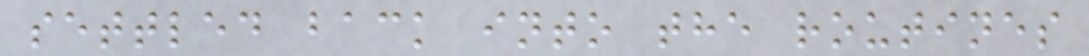settled back into the routines
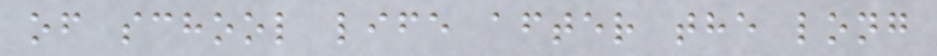of school life after the long
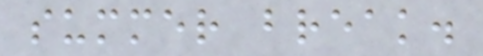summer break.
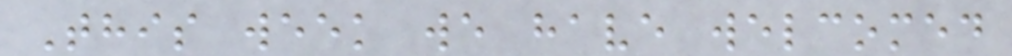This week we have welcomed
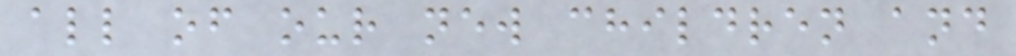all of our new children and
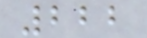222
